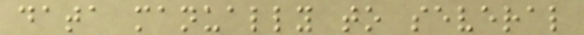data manually to several
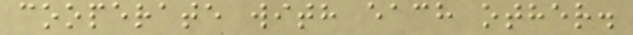cooperate with each other.
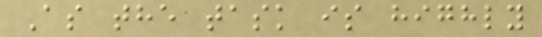As the task is highly
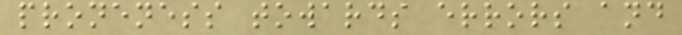proneness towards errors and
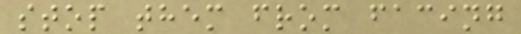stop them from facing
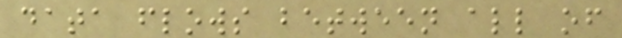data flows between all of
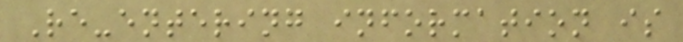Re-entering information is
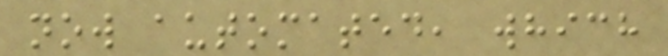now automated, which
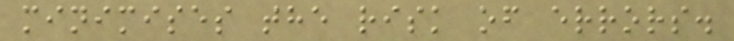minimises the risk of errors.
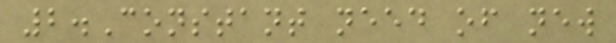2.Constant need of new
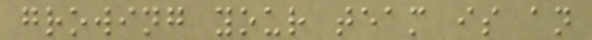growing your team is an
